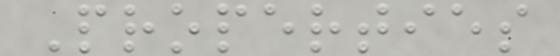Properties
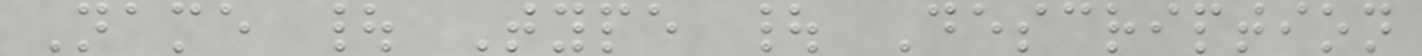Name | Type | Description
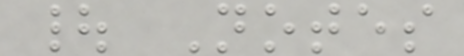| Notes
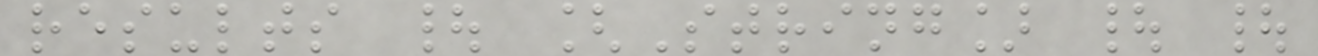results | [String] | |
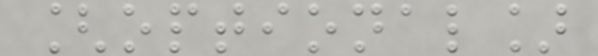[optional]
